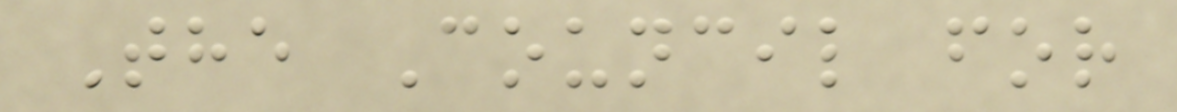The Council for
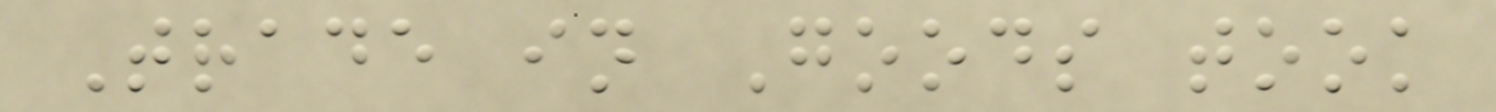Trade in Goods took
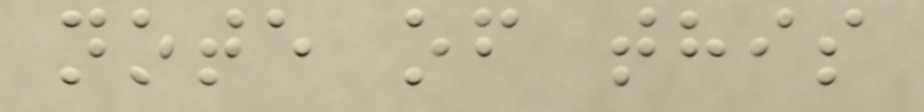note of this
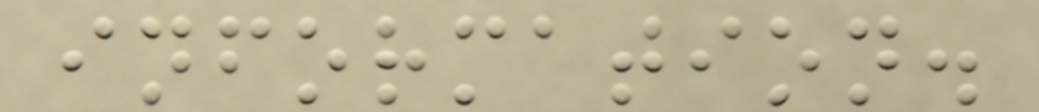information.
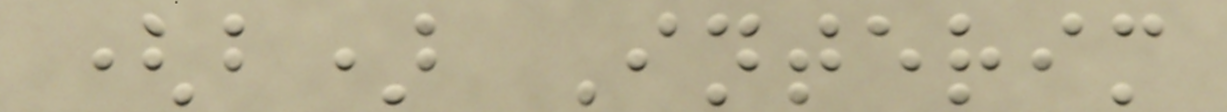(b) Interim
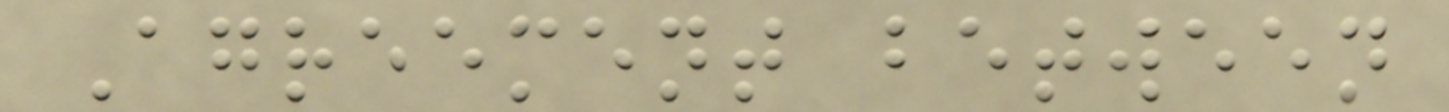Agreement between
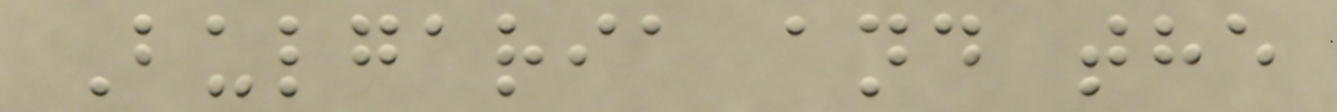Bulgaria and the
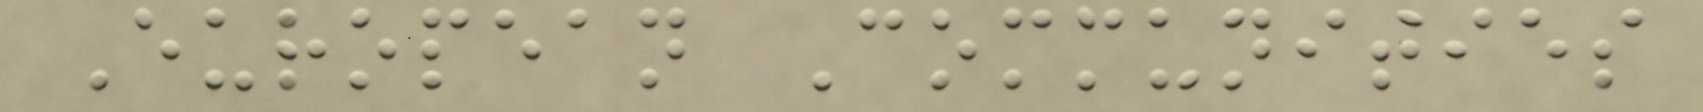European Communities
